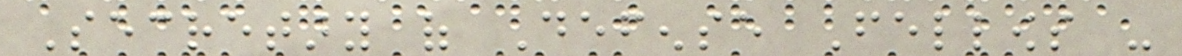Secretary of Defense Fellows -
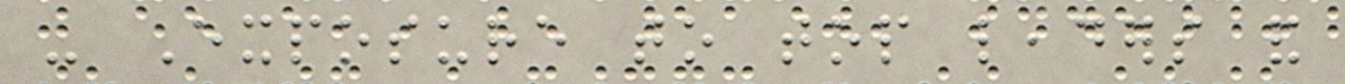- Exposure to top leaders and
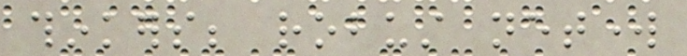thinkers; robust network
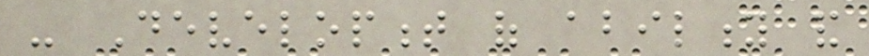- Development of ability and
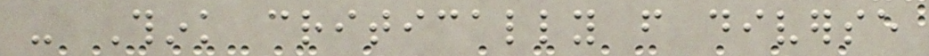- Think critically from diverse
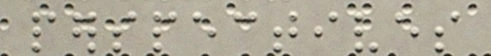perspectives
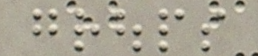groups
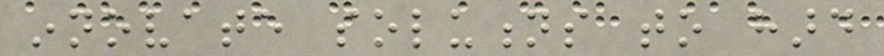innovate solutions to hard
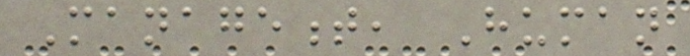Management, Human
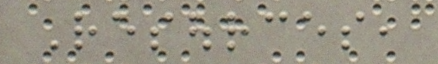Resources,
